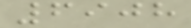6908
